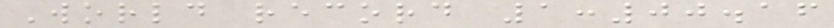World record 1:00.16
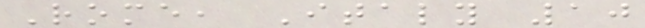Rome, Italy 10
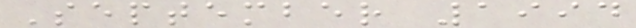September 1994
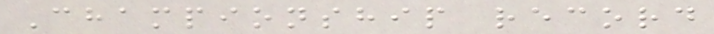Championship record
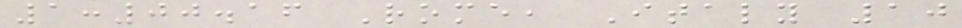1:00.16 Rome, Italy 10
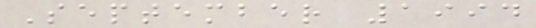September 1994
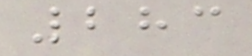283
